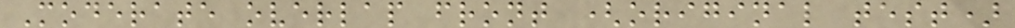Moderate overlap front (original test)
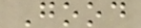Good
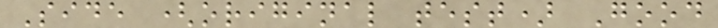Side (original test) Good
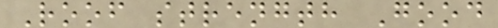Roof strength Good
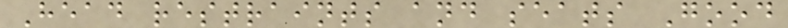Head restraints and seats Good
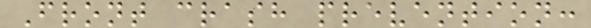Front crash prevention:
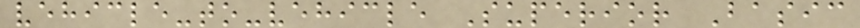vehicle-to-vehicle Superior Basic
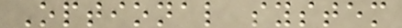Optional system
